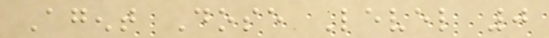Agent Dose Level 0
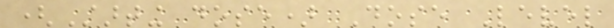(Starting dose) Dose Level
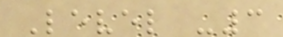Level -3
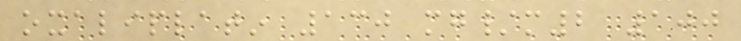oxaliplatin 130 mg/m2 100
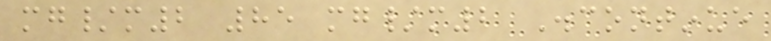mg/m2 85 mg/m2 Discontinue
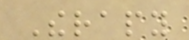Therapy
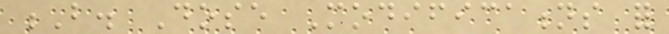B. Dose Modifications for
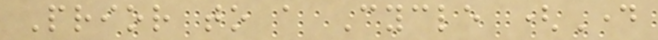Prior to a Cycle (Day
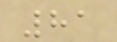81
